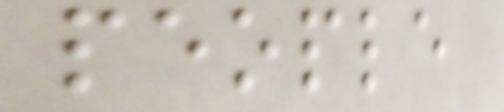people
